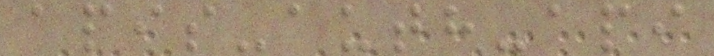apis-auth-api
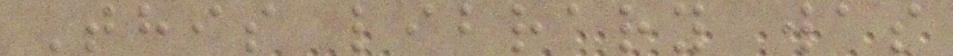This library was
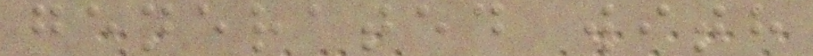generated with
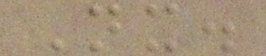Nx.
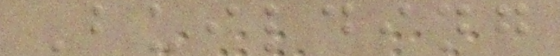Building
